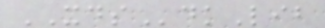XDSdkLib
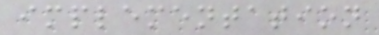implementation
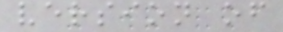version of
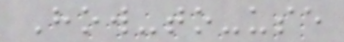How-to-use
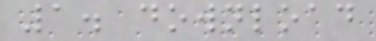1. download
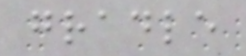gradle
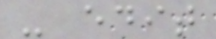- edit
